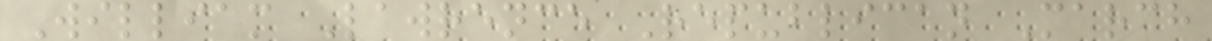William Lawrence Republican March
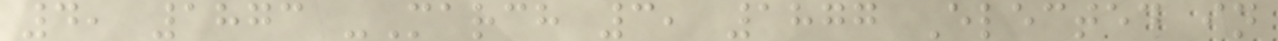4, 1873 -March 3, 1877 Elected in
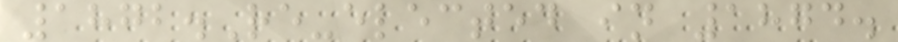1872.Re-elected in 1874.
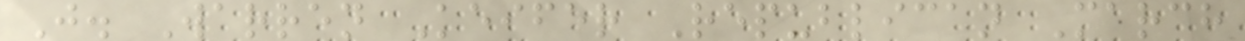J. Warren Keifer Republican March
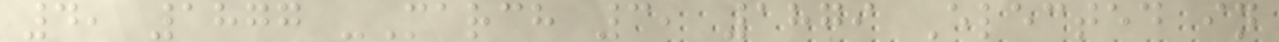4, 1877 -March 3, 1879 Elected in
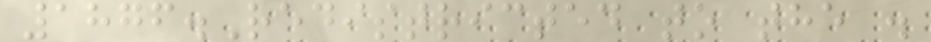1876.Redistricted to the .
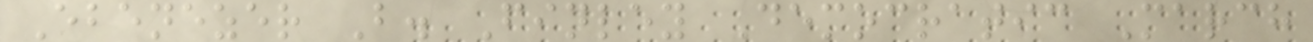Ebenezer B. Finley Democratic March
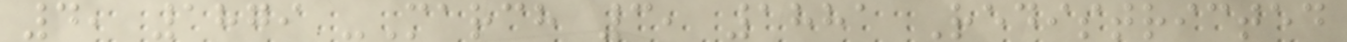4, 1879 -March 3, 1881 Redistricted
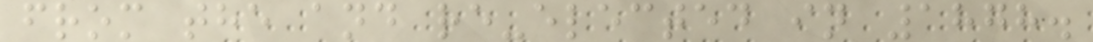from the and re-elected in 1878.
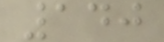140
